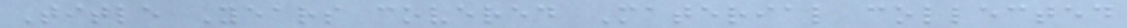Title Years covered Material collected
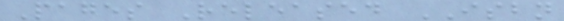Pages Released ISBN
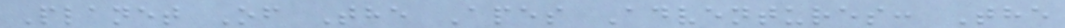Planet Of The Apes Adventures: The
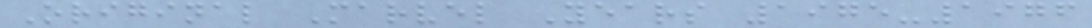Original Marvel Years 1975-1976
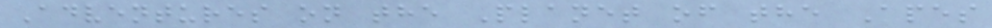Adventures on the Planet of the Apes
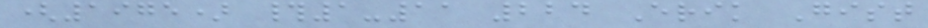(1975) #1-11 224 Erik Gist
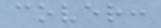cover:
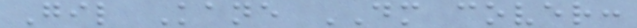Gil Kane DM cover:
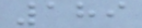189
